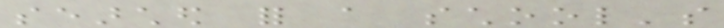searched for a school's
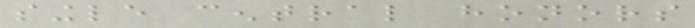single central honors
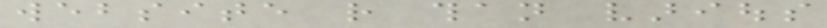website rather than various
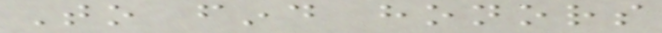To find honors
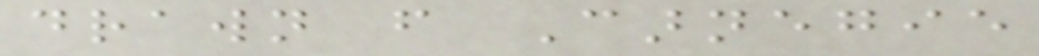drawn from Carnegie
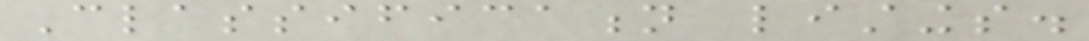Classification listings.
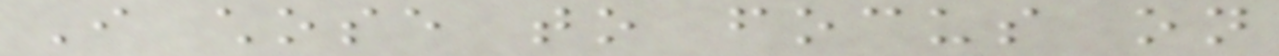I chose to focus on
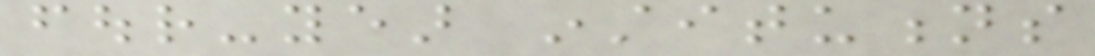four-year institutions
